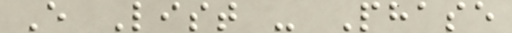E List - Phase
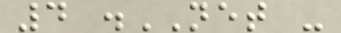4 .NET -
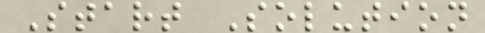Start Solution
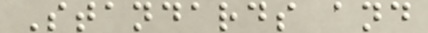Standards and
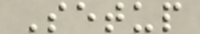Setup
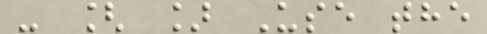- [ ] Use the
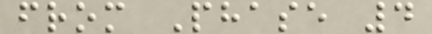from Phase 4
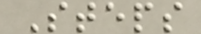Steps
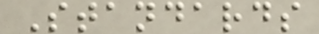Standards
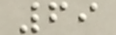69
